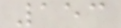153
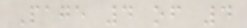Page 4 of 4
